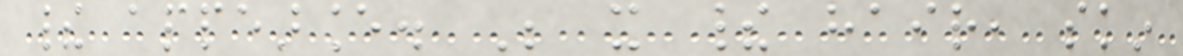their appearance. Be it their hair, skin
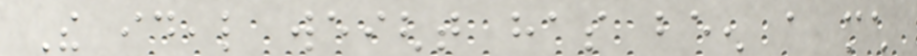The ideal weight has been a much
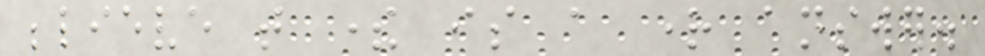believe that there is a right answer.
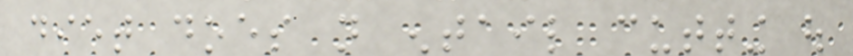diet does not entail cutting out
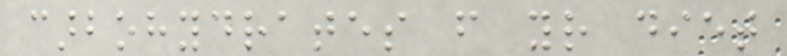carbohydrates from your diet
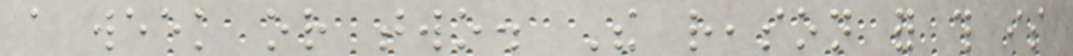a week or two. The reason for this is
